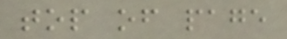top of page
